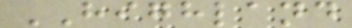HIGHLAND
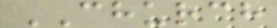CHURCH
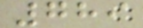789
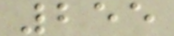255
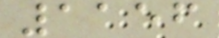1156
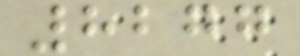8277
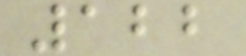122
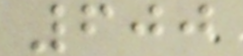600
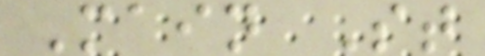Main St
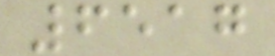6517
